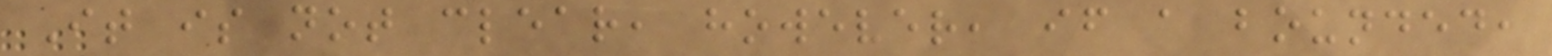It is not clear, however, if a bounded,
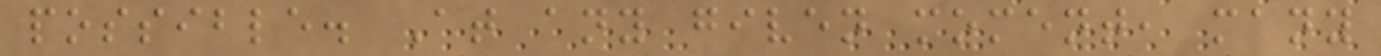possible. At any given moment, many
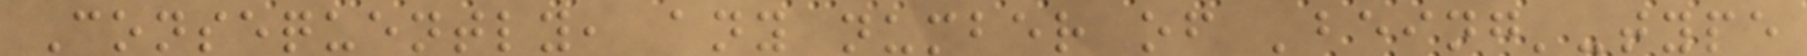Consequently, any number of 'being'-type
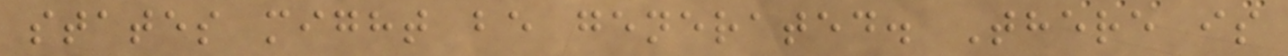states might be generated. There is
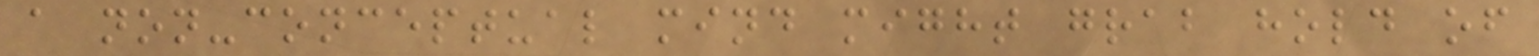a non-conceptual mind might grab hold of
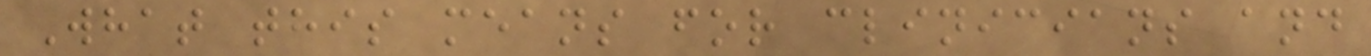What this means for clinicians and
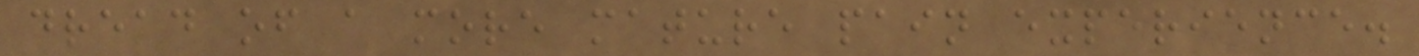dread of a more mature pain experience.
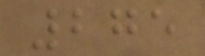275
